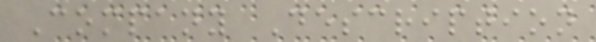Company Description
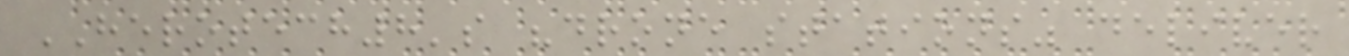HEROTECH8's "drone stations" deliver
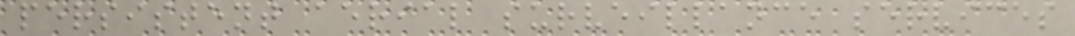persistent aerial surveillance services
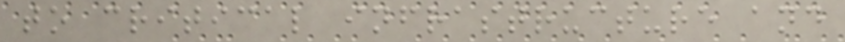to critical infrastructure and
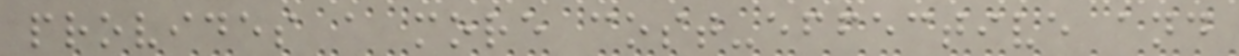provides a more cost-effective and
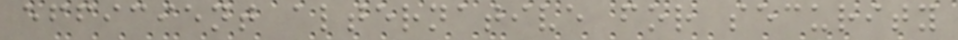efficient alternative for security
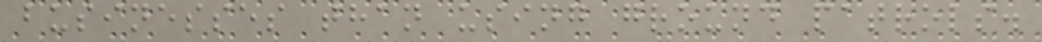businesses than using ground patrols.
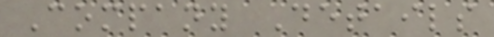Company Details
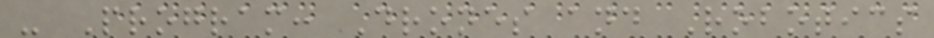- Program: Drones and Robotics
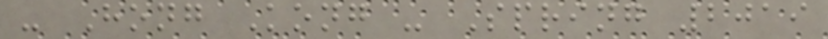- Hong Kong - Spring 2019
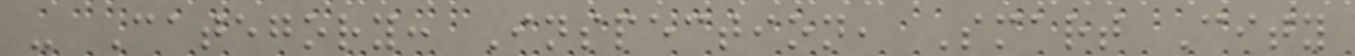- Category: Inspection, Smart City
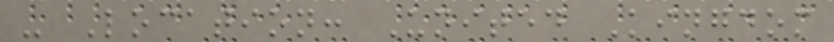- Location: United Kingdom
